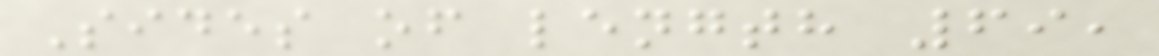Sides of length 69,
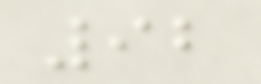92
